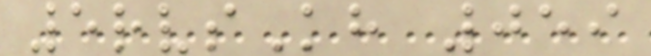5rvsKh 059
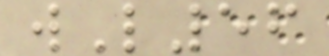wL56
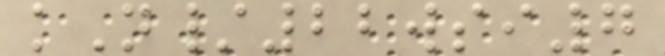kN/22wsi7
